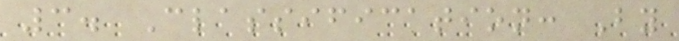3. Classification: By
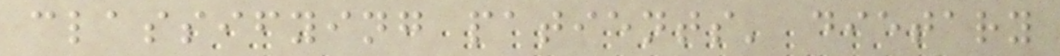classifying patients' dietary
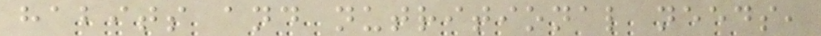habits and nutritional needs,
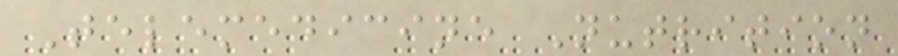Telemedicine Nutrition
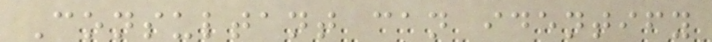Consultant can identify
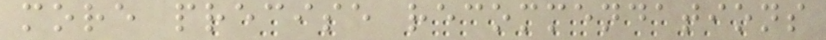more precise recommendations
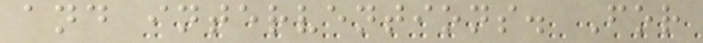and interventions. For
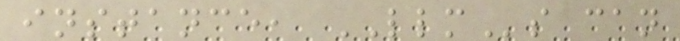instance, LLMs can
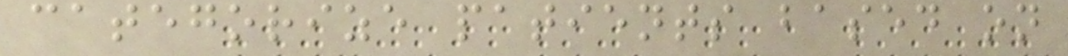categorize patients based on
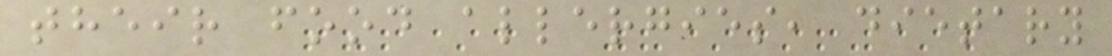their food allergies, dietary
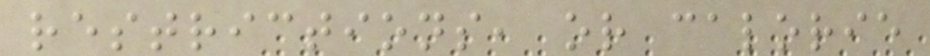restrictions, or calorie
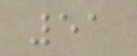51
